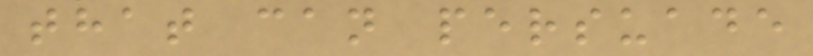that can persuade
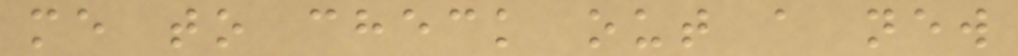me to check out a new
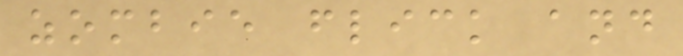zombie flick and
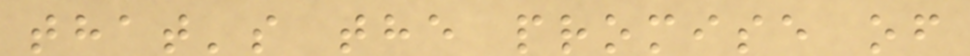that's the promise of
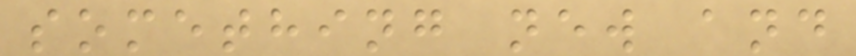something new and
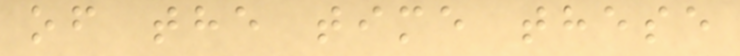of the time these
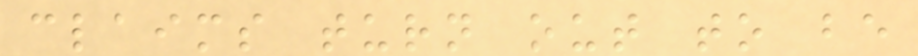claims turn out to be
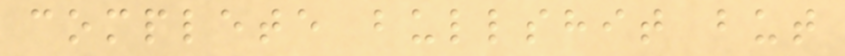complete bullshit but
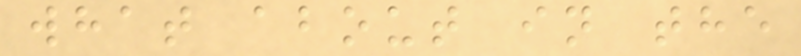what about in the
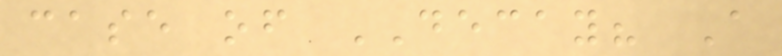case of DECAY? A
